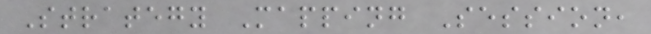Strategy Mapping Session,
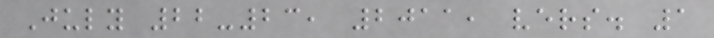July 22-23, 2011, vers. 1
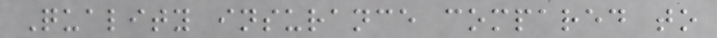Quality insurance compared to
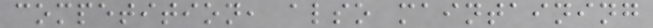competition, also maintaining
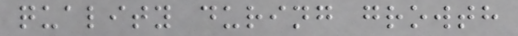quality during growth
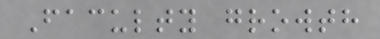Faculty growth
